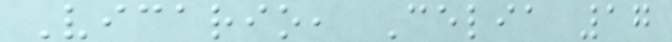Vicario, Celia 17
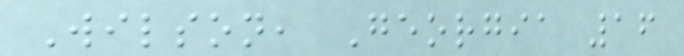Wilson, Georgia 16
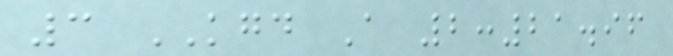3 KGD A 2:21.96
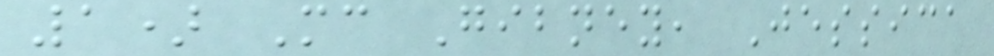1) Mc Gibney, Jessica
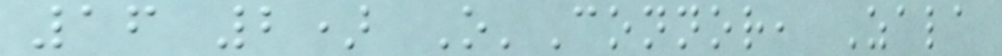16 2) O'Connor, Zala
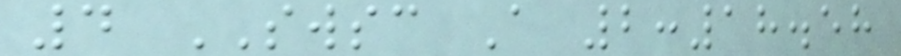4 SWSC A 2:18.58
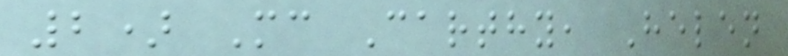2) Mc Carthy, Helen
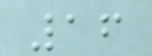16
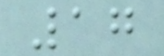17
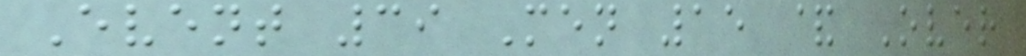Event 39 Men 15 & Over
